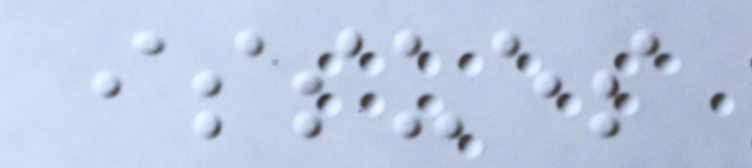issues
